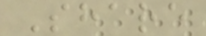Share
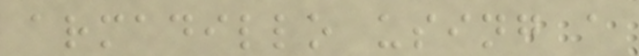armadillo using a
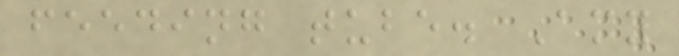feeding tube. Amy
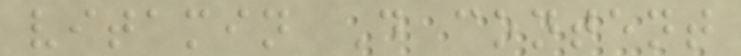vitamin D content
